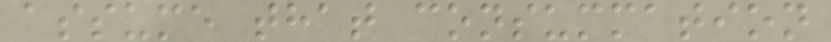assume that consummation
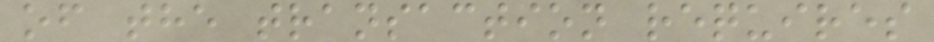of the transaction requires
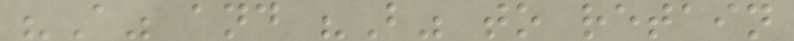"A" and "B" to retain
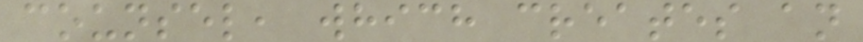counsel, which creates an
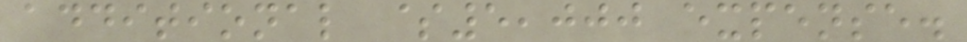additional $5,000 expense.
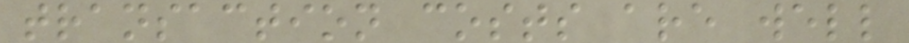transaction costs are well
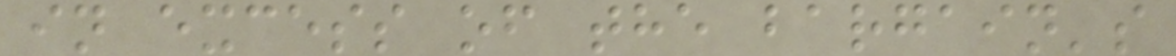in excess of the bargain's
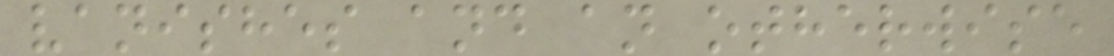vanishes and an otherwise
